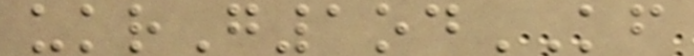ukrG1odKF
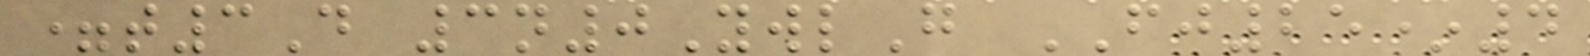=t3D 3n0YwlG FJ25*4
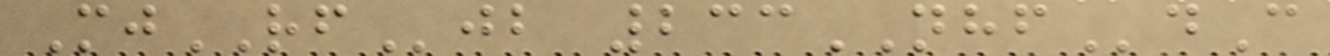MjRFjb 233NHFdC
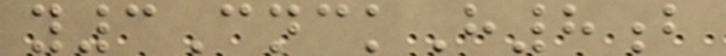y3CnckH8b
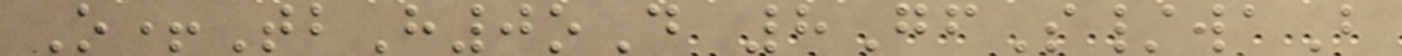O+TbH0oD 8GfS/waB
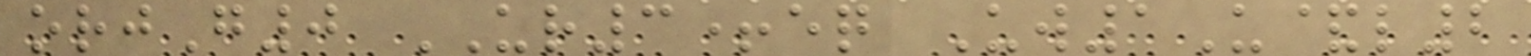orjG0 UR3+eq Uw1U&l2
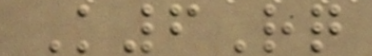K6Rq
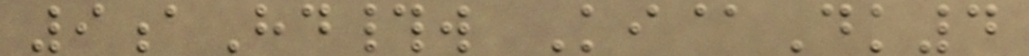9aHd#w Ki@Dk4
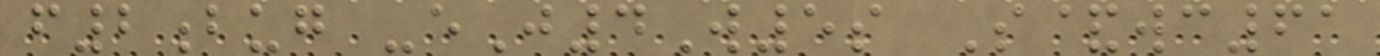f2bug -eJ4W5s S&wc61
